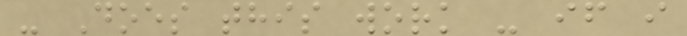- Does this work - if i
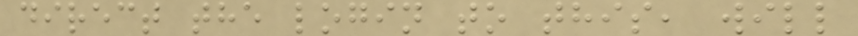direct the login to this, will
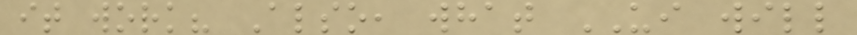it work? Also, what UI will
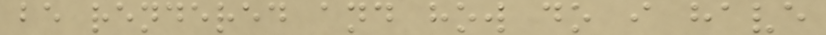be rendered and how do i have
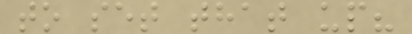to set that up?
